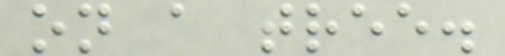on a tree.
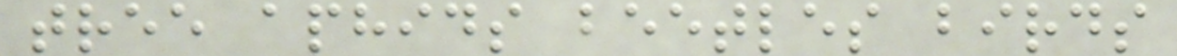tree aphids beetles birds
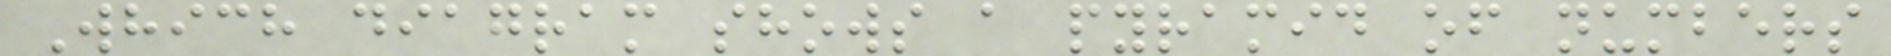Which diagram shows a pyramid of numbers
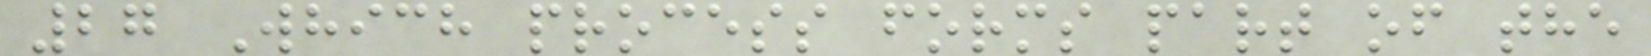27 Which process forms part of the
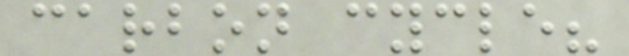carbon cycle?
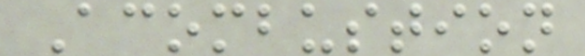Acombustion
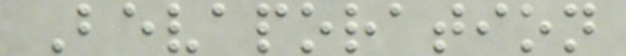Bevaporation
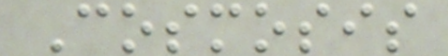Cosmosis
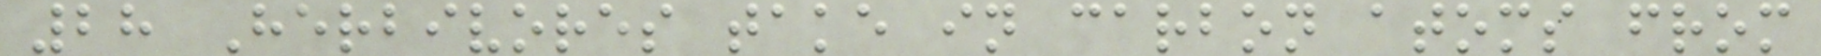28 Herbivores take in carbon atoms from
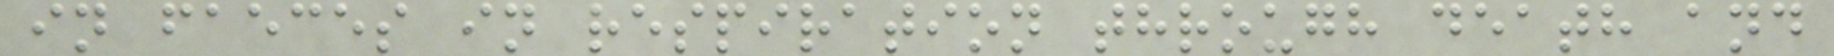in faeces in respiration through death and
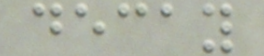decay
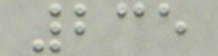235
